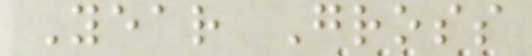Year Gross
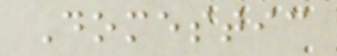Domestic
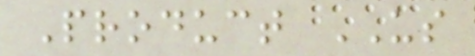Product US
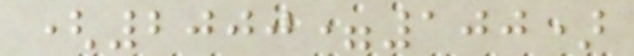(2000=100)
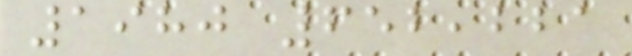1980 652,221
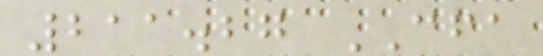211.27 CFA
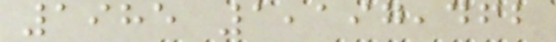1985 1,197,462
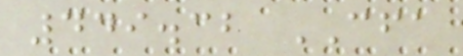449.32 CFA
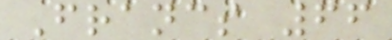Francs 66
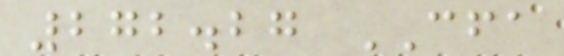272.27 CFA
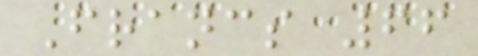Francs 66
